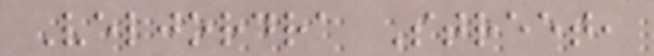Veljordra Street,
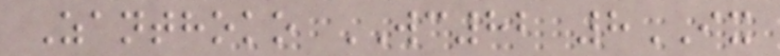Zanthoko WC82 8IX
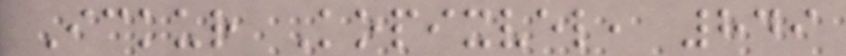Ickur Kopixvel, 849
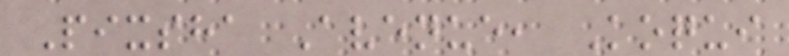Pixsha Avenue, Koqui
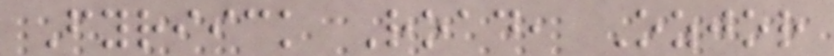Fyriick Road, Ozjor
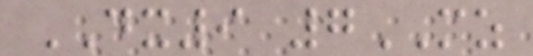DX9 7MZ
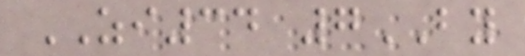ZI34 7BY
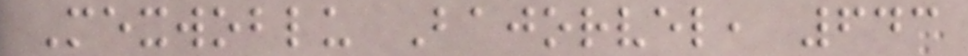Mexwoblu Bajorvel, 643
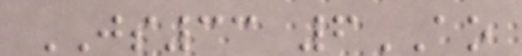JS33 6AO
